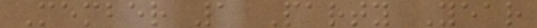Member 1 Party Year
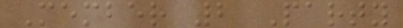Member 2 Party
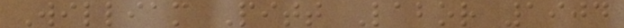William Pitt Labor 1904
